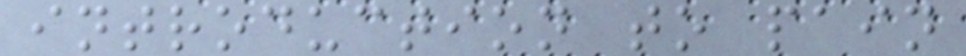introduction to pain
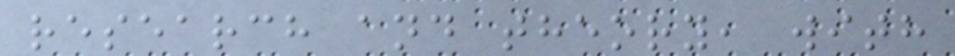research and theory, with
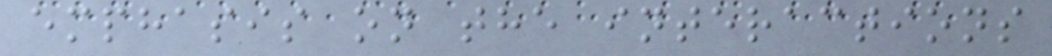emphasis on the interactions
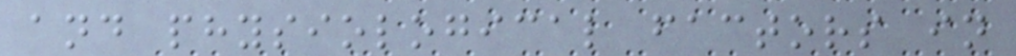and physiological factors in
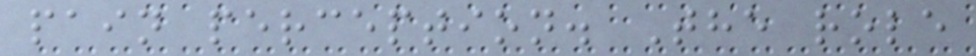pain perception. The role
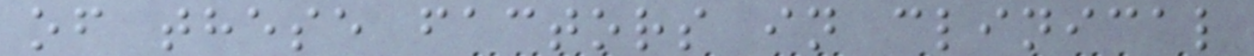of these factors in clinical
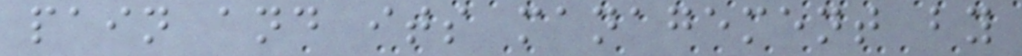pain and its management by
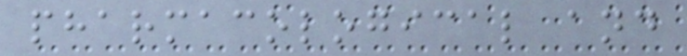pharmacological and
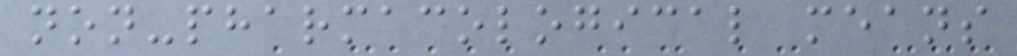non-pharmacological means
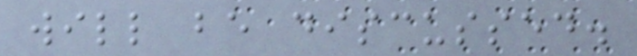will be discussed.
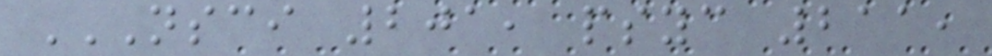NSCI 201, PSYC 211,
